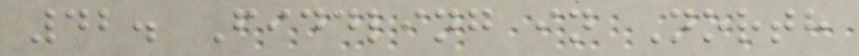42. Fiddling in North
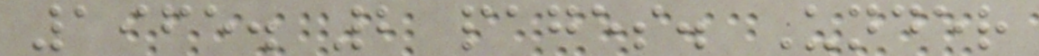1965. 2 pages. Under
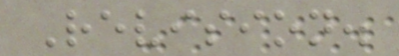Revision.
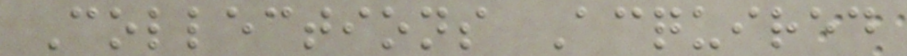Collections Acquired
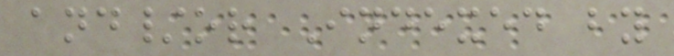and/or Indexed by
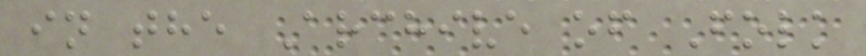in the Archive of Folk
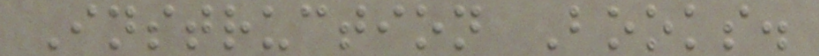Instruction Books.
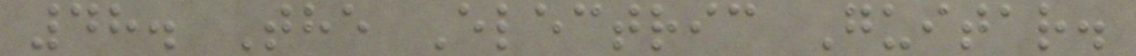48. The Electric Guitar.
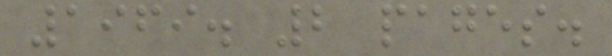1969. 2 pages.
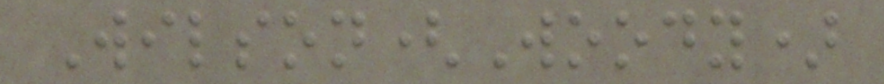Wilson(Woody)
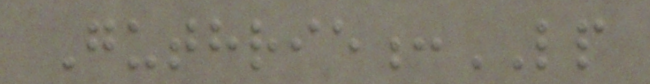Guthrie:LP
